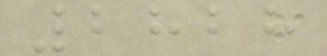2828
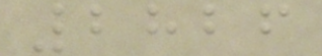2826
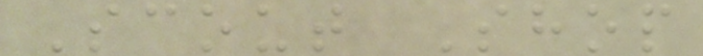Scout Shop
